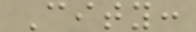City:
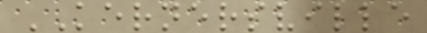KERNERSVILLE
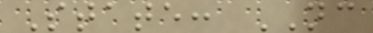State: NC
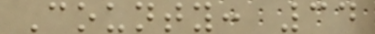County: 34
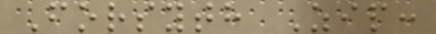Forsyth Zip:
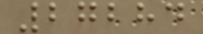27284
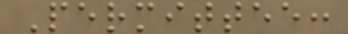Permittee:
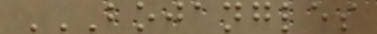BOJANGLES
